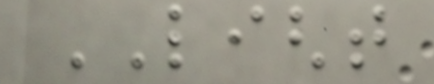LIGHT
